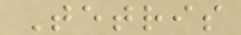Tetris
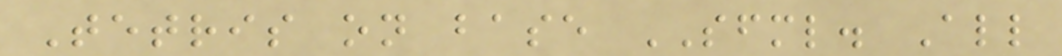Tetris on base SFML. All
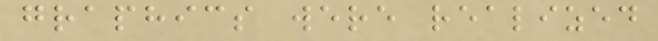graphics were realized
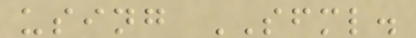using SFML.
